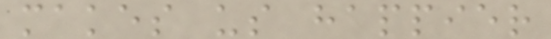makes us happier
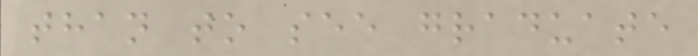than to see graduate
